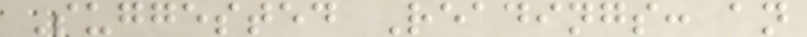Suggested Readings: an
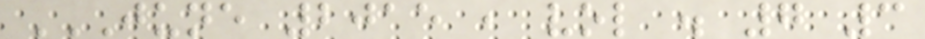JUNE 2015 , VOL . 7 3
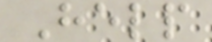Help
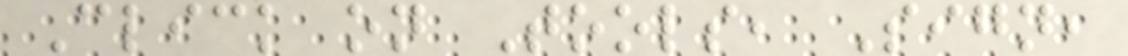Click on Tools, Sign,
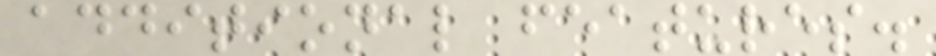additional features.
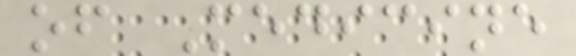of Medicine
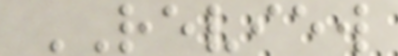REVIEW
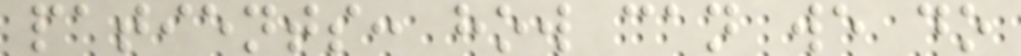patients: how can we do
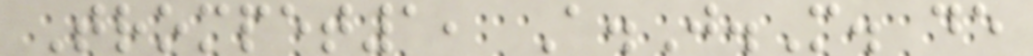Trompet1, A.J.M. de
